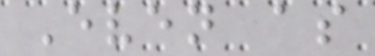Even as
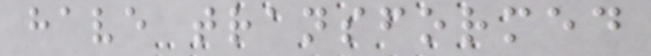have transformed
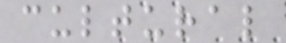cultural
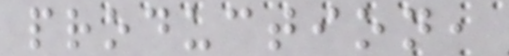production,
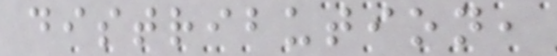distribution,
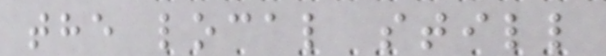the local still
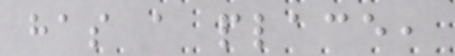has a place,
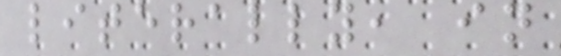literally, in
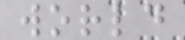world
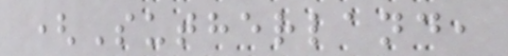(Sutherland,
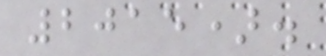2015).
